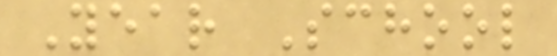Year School
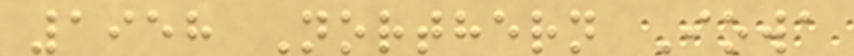1958 Northern Iowa
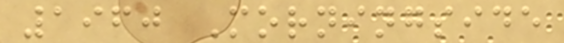1960 Morningside
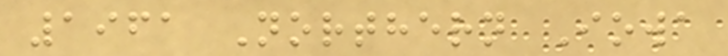1961 Northern Iowa
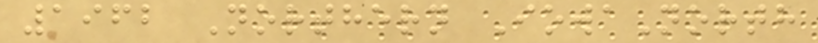1962 Northern IowaNorth
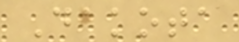Dakota
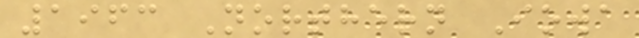1963 Northern Iowa
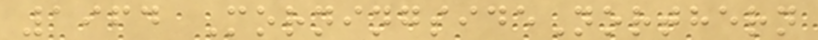1964 MorningsideNorthern
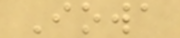Iowa
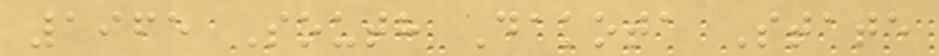1965 South Dakota State
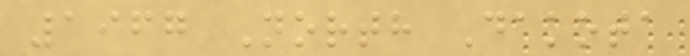1967 North Dakota
